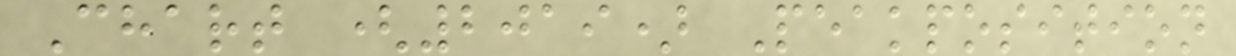Chart (2019) Peakposition
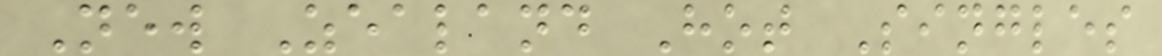New Zealand Hot Singles
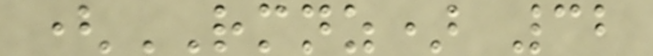(RMNZ) 32
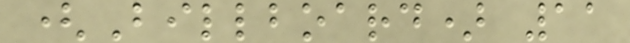(Billboard) 11
